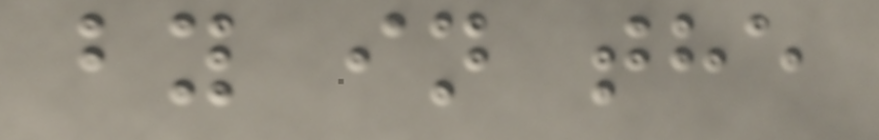by in the
